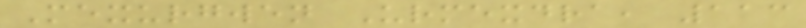Mexurgwen Urmexdra, 113
